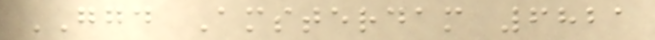GGD Amsterdam 6821
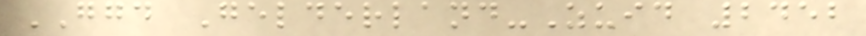GGD Gelderland-Zuid 2452
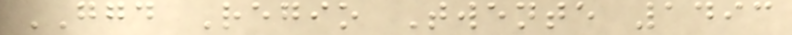GGD Regio Twente 1493
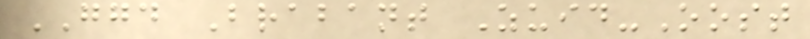GGD Brabant Zuid-Oost
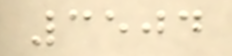3504
